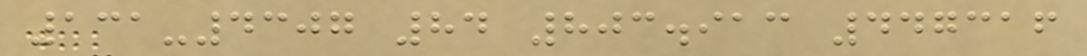131-4307 84 803.913 447316
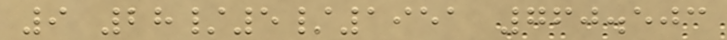9 28/5/1951 760.503
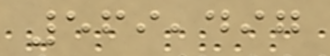569,497
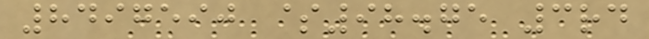8497590 $98.75 3rd
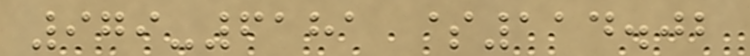979-6181 $114.02
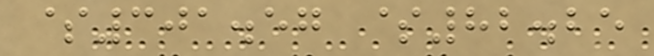$301.57 $82.25
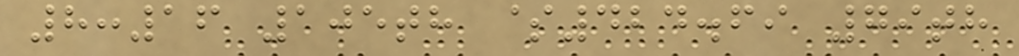8:16 105th $424.69 79th
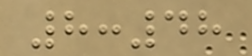8:48
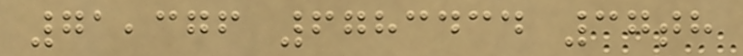71,376 6783434 37th
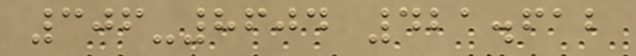306-8604 421.612
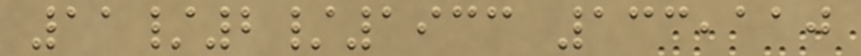11/2/1933 133,110
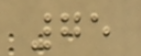75
